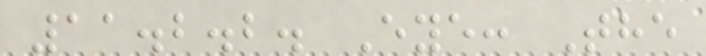11.2.2. Eye: The
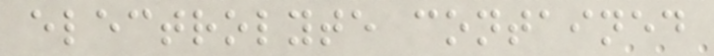electrolyte contained
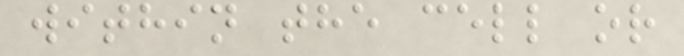within the cell or
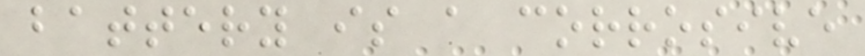battery is a corrosive
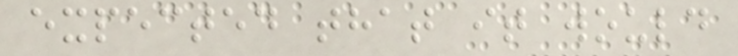expected that it would
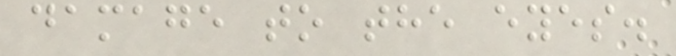damage to the eyes.
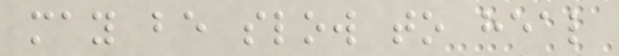may be slow to heal
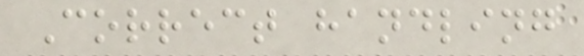Correct handling
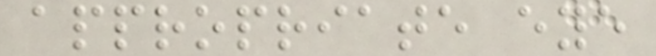appropriate eye
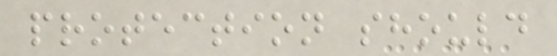protection should
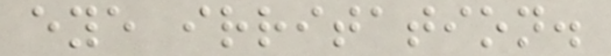eye irritation.
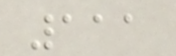111
